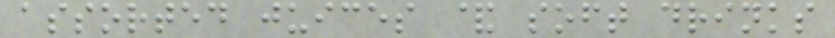assorted juices & soft drinks
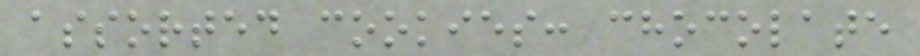assorted cookies: chocolate
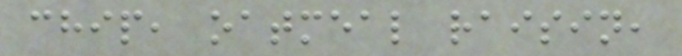chip, oatmeal raisin,
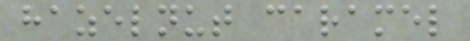hazelnut caramel
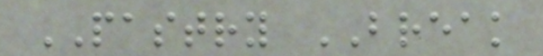PASTRY BREAK
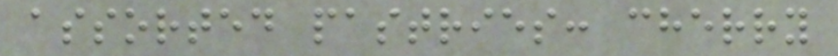assorted pastries: cherry
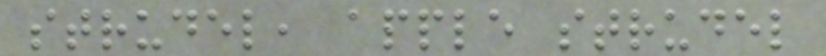strudel, apple strudel
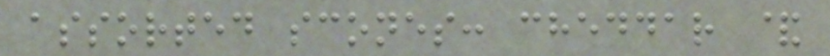assorted scones: cheddar &
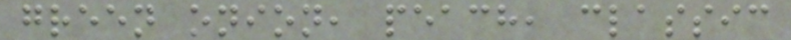green onion, peach, classic
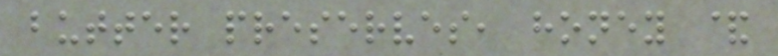butter preserves, honey &
